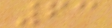63
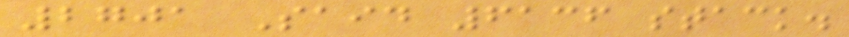2701 Said 6136 stack.
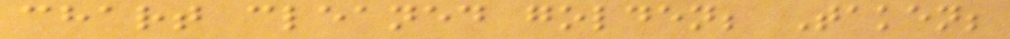chart cleaned golden; Taken;
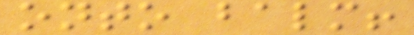onto balm!
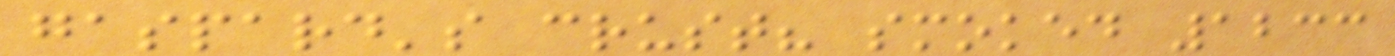gaspard's crust? smoked 1233
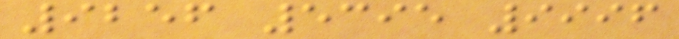9256 5395 9996
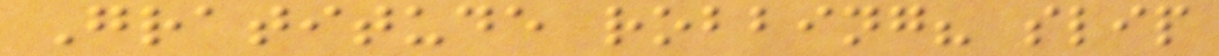Gratitude robbing? slip
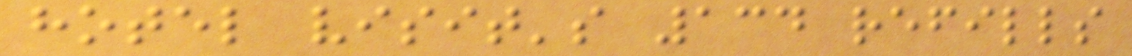hotel visit's 134 refills
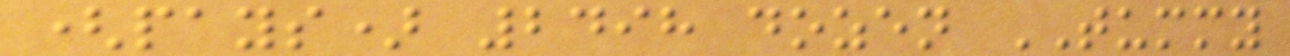(pays) 2498 dozen TUMMY
